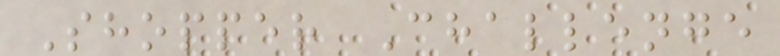Shopper Challenge
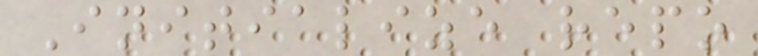Initialize repo
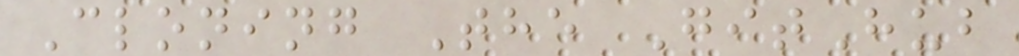Cloning The GitHub
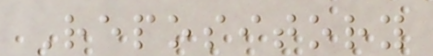Repository
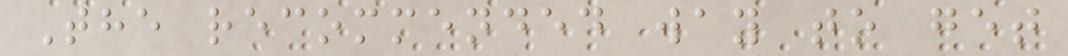The recommended way to get
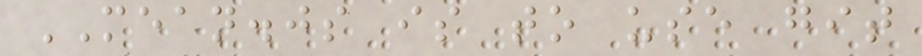MEAN.js is to use git
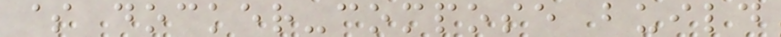$ docker-compose build
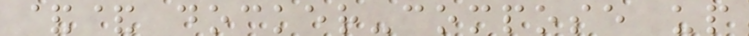&& docker-compose up
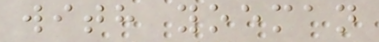with yoeman
